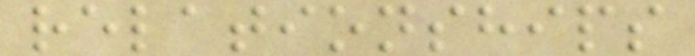relationships
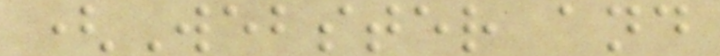(Webster and
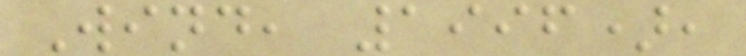Wind, 1996),
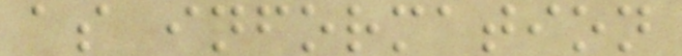as information
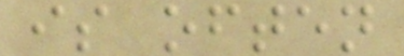is often
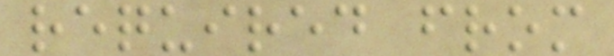required from
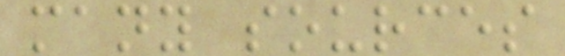many sources
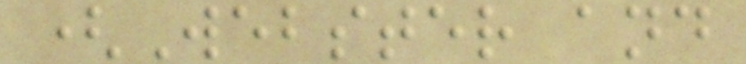(Webster and
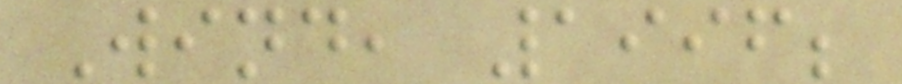Wind, 1996;
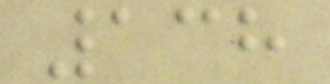138
